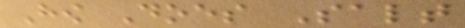How Does Salt
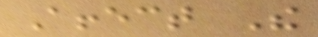Affect The
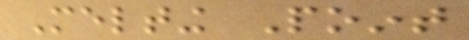Melting Point
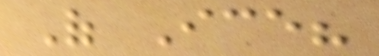Of Ice?
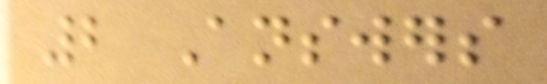2 Answers
